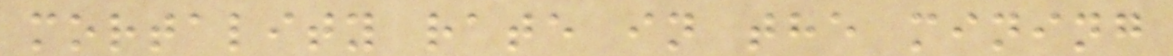mortality rate in the mining
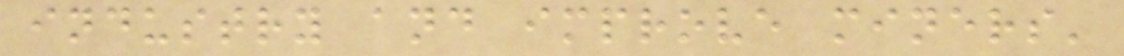industry and improve miners'
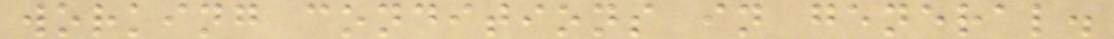working conditions in general.
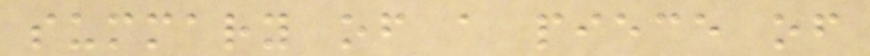summary of a piece of
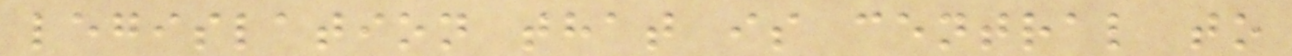legislation that is central to
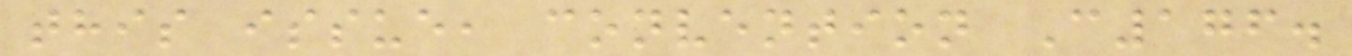this issue, convention C176.
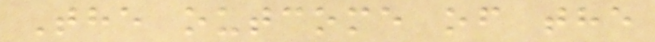The outcome of the
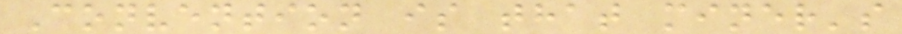Convention is that miner's
